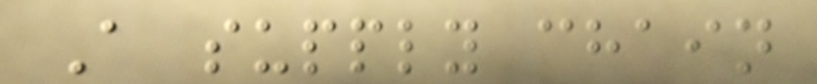A supply chain
